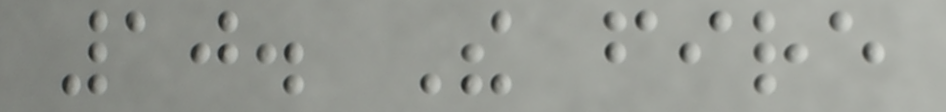10. The fire
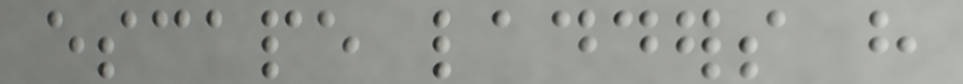escape ladders have
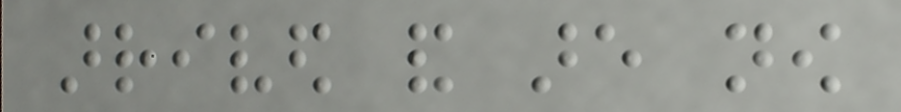arrived and are now
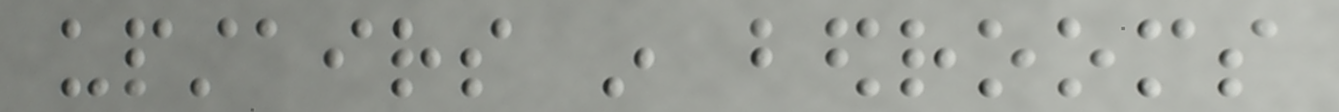upstairs in bedrooms
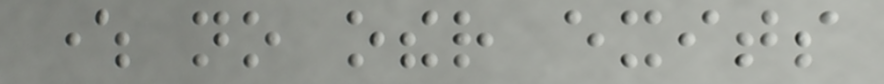where no other exits
